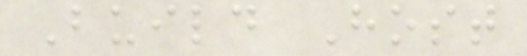Build Host
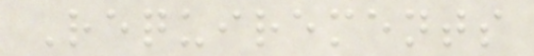Requirements
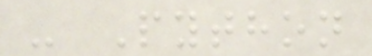- Python
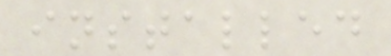installed
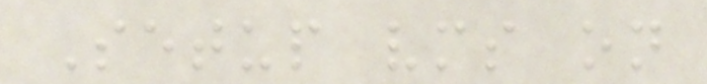Setup vms on
